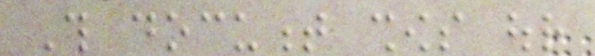This document shows our
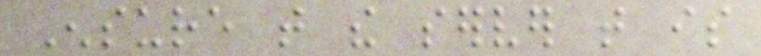Ensure that the server that is
